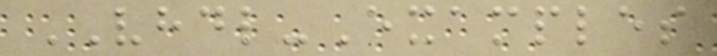VHDL-Examples
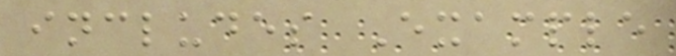includes Example
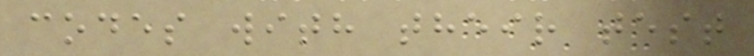codes with their test
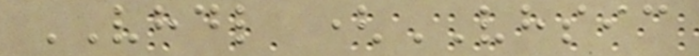VHDL (VHSIC
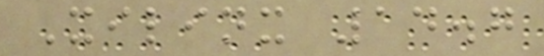Xilinx 14.7
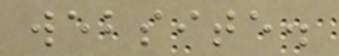website.
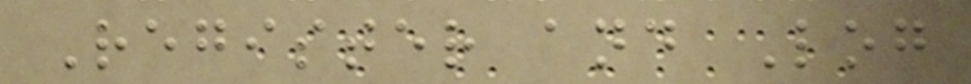Register and Log
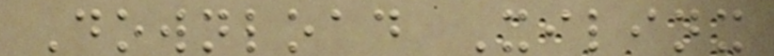Download Xilinx
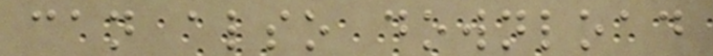can also download
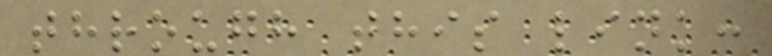through this link:
